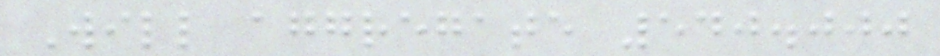Will aggregate 540.000
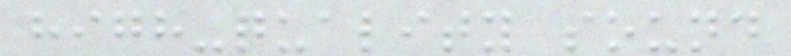high-quality sound
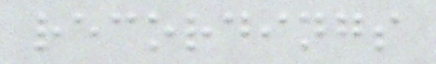recordings
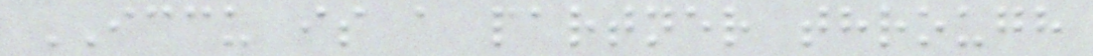ICCU is a partner through
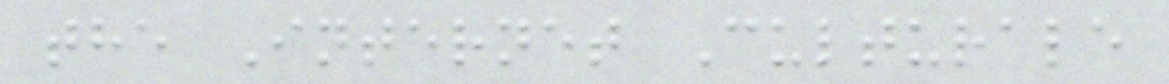the Internet Culturale
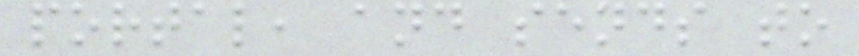portal, and sends to
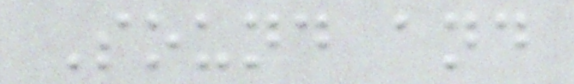Sound and
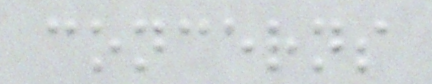concerns
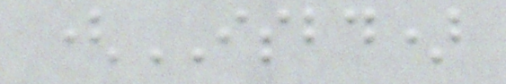(ISBD)
